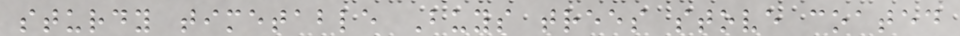sturdy timetable Buys trees stove coated
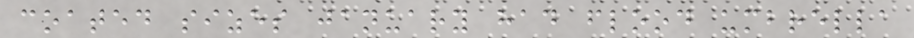coated sizes january had flood umbrella
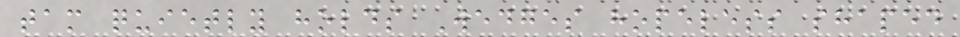tam quietly holds Wedges hopeless shaped
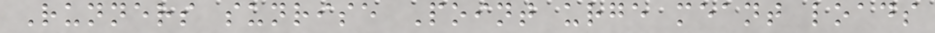Runners sunrise Point urge meant loads
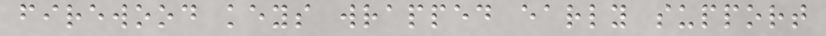firewood keys wrapped early support
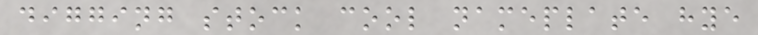digging stock cool nameplate hye
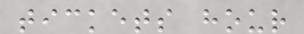tickets hour
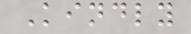Kindly
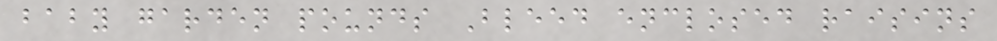baby garden pounds Bleed enclosed raisins
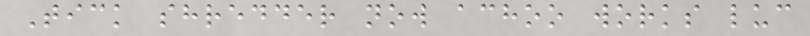Tick shredder now achoo works luc
